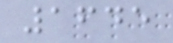1645
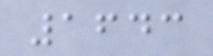1643
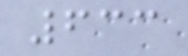633
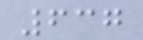637
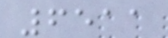6511
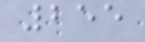255
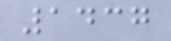1437
